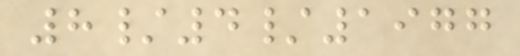8/4/1977
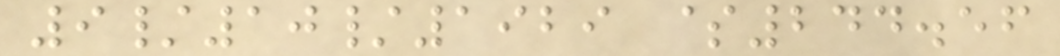9/10/1929 $244.56
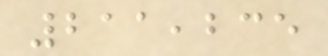211,235
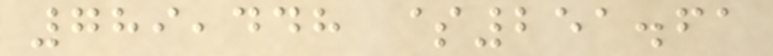789,448 $251.61
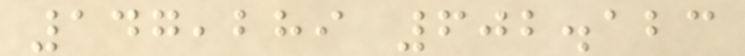147,289 602.123
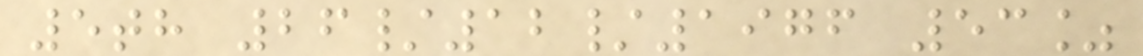5th 26/12/1976 53%
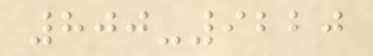800-9220
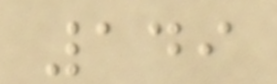149
